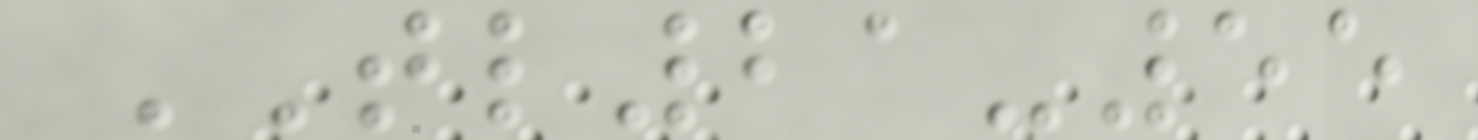TL21-55
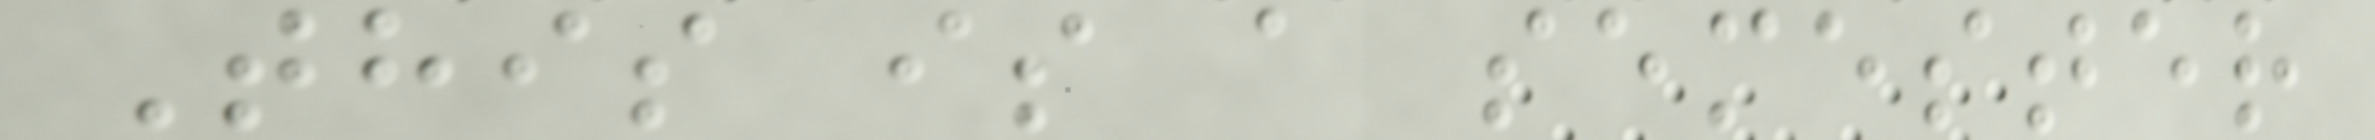This is a semester
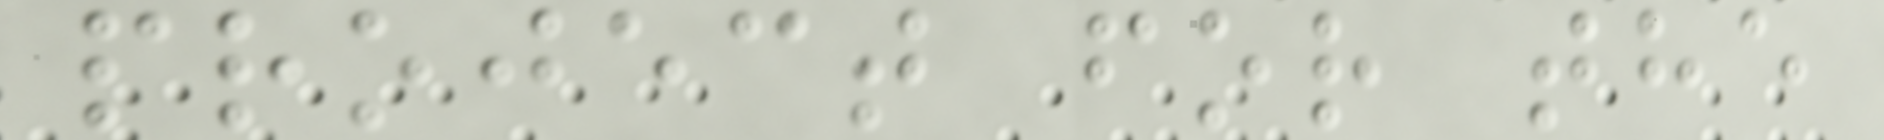project for the
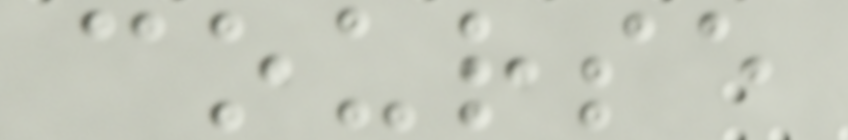course
